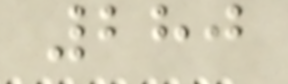280
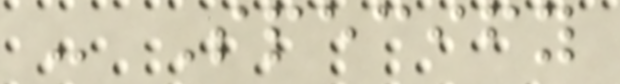- Specify
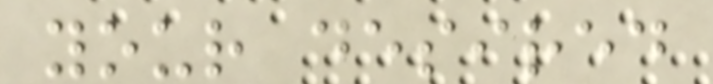your desired
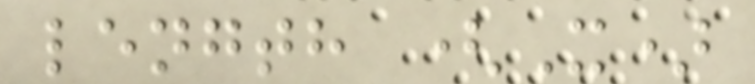length (X)
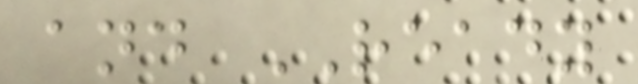and READY
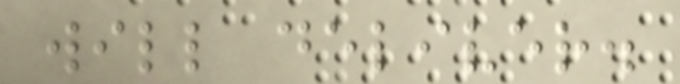will deliver.
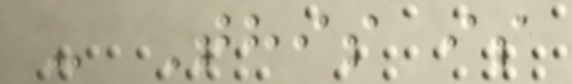- This is
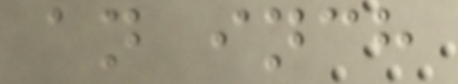an inch
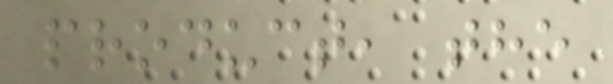product, the
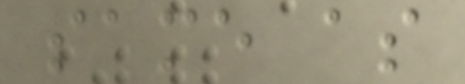same as
